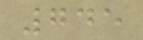745
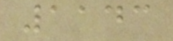1143
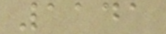1141
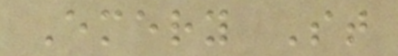Emery St
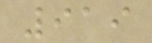919
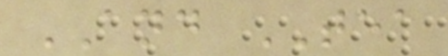AND TEA
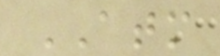ATM
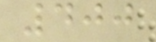400
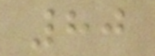80
